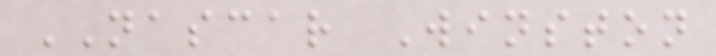NASCAR Winston
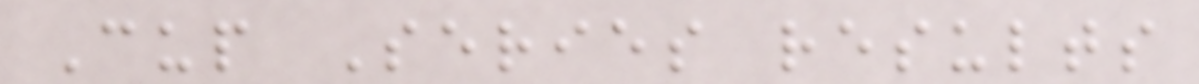Cup Series results
